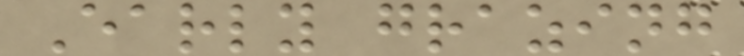Early grazing
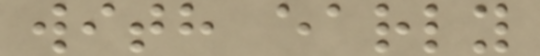with early
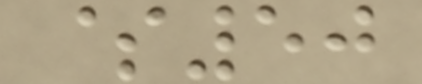$50
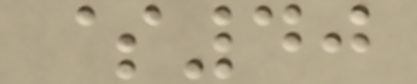$40
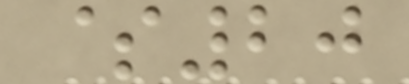$20
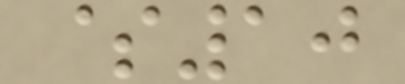$10
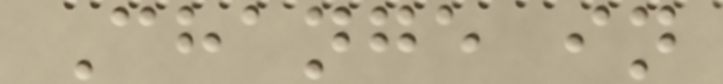Change in
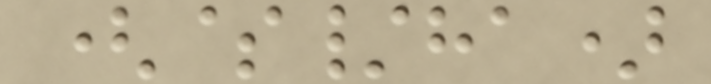($/ha)
